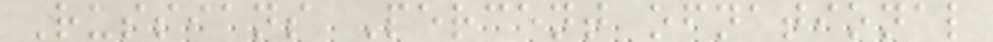Russians Percent ofnational
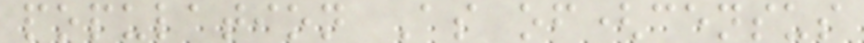population As of(census
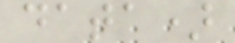data)
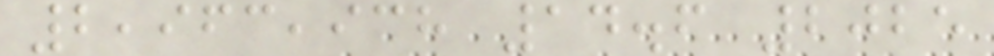2,963,938 14.6 2025
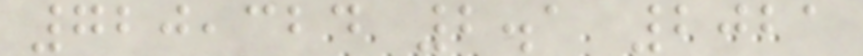720,324 2.1 2021
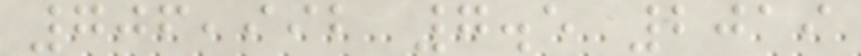706,992 7.5 2019
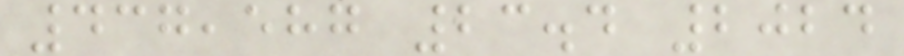437,587 23.4 2024
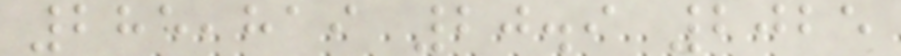285,819 20.9 2025
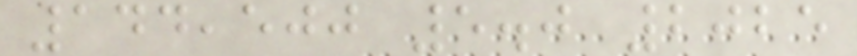144,500 5.0 2025
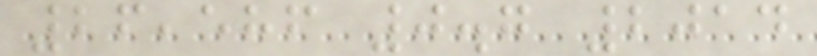26,586 0.7 2014
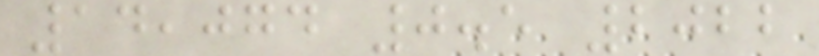14,074 0.5 2022
